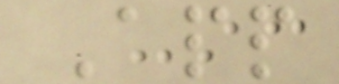App
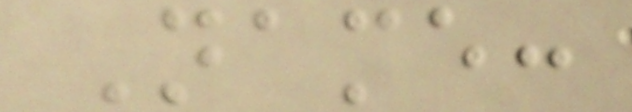Name:
